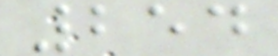254
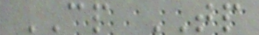CP TP
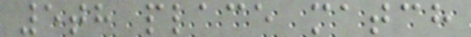5th place match
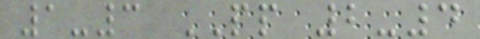1-3 PP 2-4
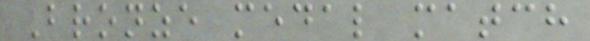Bronze medal match
